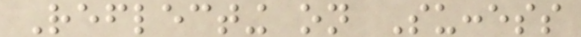Reflecting on Success
